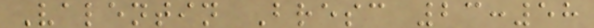Valentin Bresc 23:58
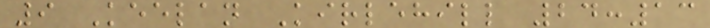9 Keelan Kirlehill 24:13
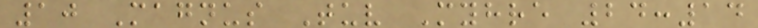10 Magnus Tuv Myhre 24:14
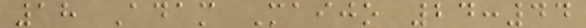18 Adam Maijo 24:44
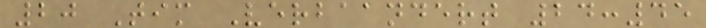20 Tim Verbaandert 24:45
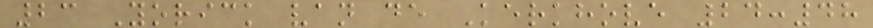23 Yorick van de Kerkhove 24:48
